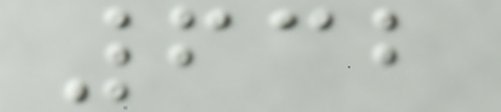632
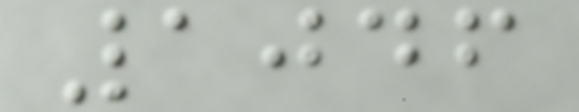1046
